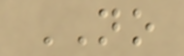NO
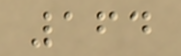164
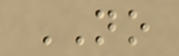NO
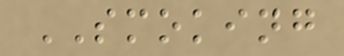SMOKING
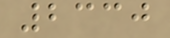2330
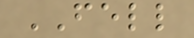FELL
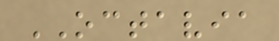OCTAVIA
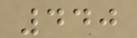440
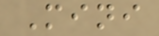Mini
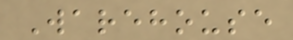Warehouse
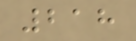218
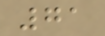71
